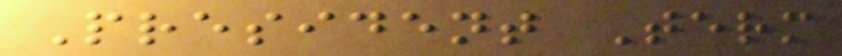President Term
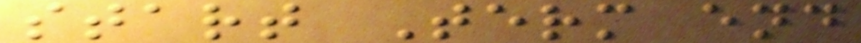start Term end
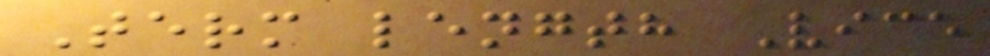Term length Vice
